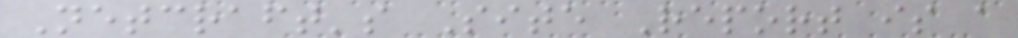Netcraft's Site Report is a
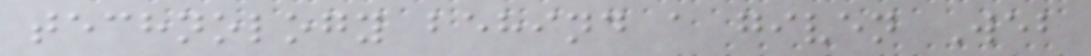technology behind a given Web
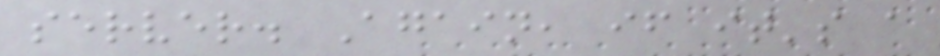server. Again, if it's a
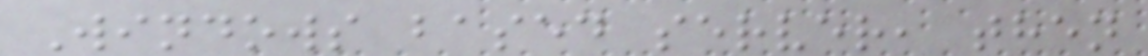Windows based server, then
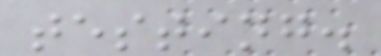testing.
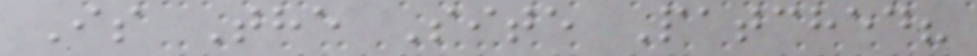Is The Site Patched?
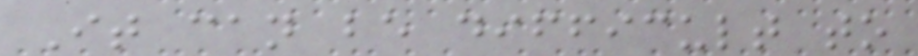It can be difficult to
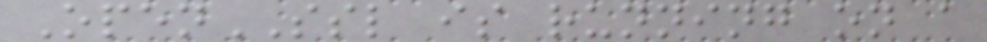OpenSSL is running on a
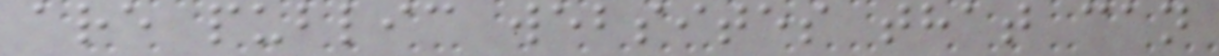are public websites that can
